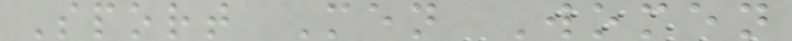Sport Men Women
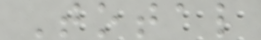Total
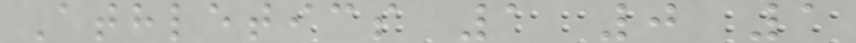Athletics 1 0 1
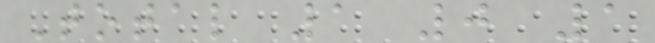Total 1 0 1
